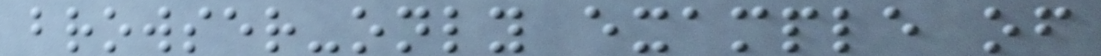browser-only example of
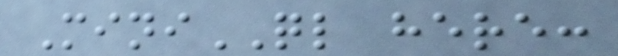MiniQL here:
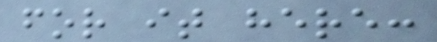for it here:
